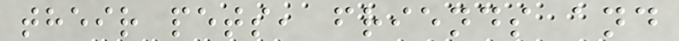their pets, friends and
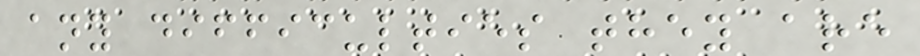any difficulties they are
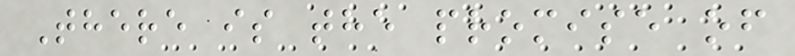There is the promise of
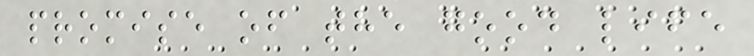promise of the good life
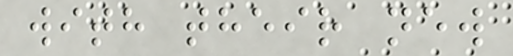with their new
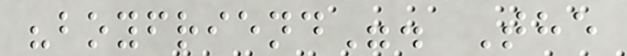"boyfriend". The
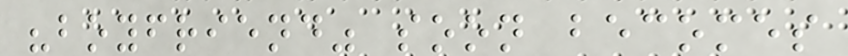"boyfriend" soon becomes
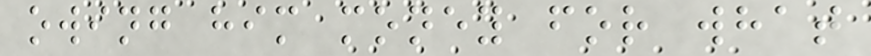owing him money for what
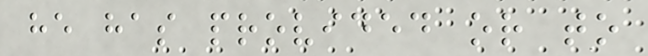he has provided or to
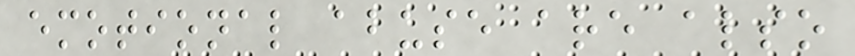emotional abuse are also
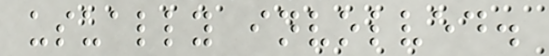usually involved.
